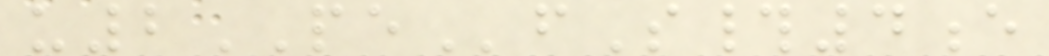u2PEfS#4e
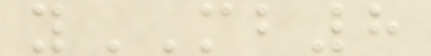yMB8
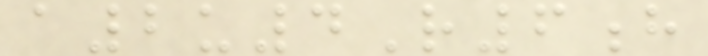a2u4R6h
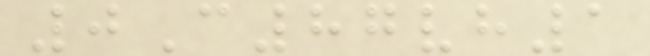0C87vh1
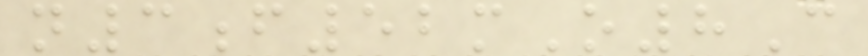n3f52mO8C
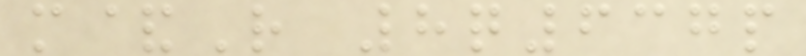m&R 8q637p
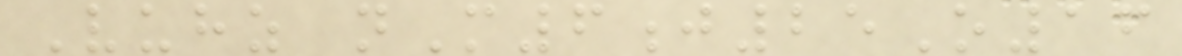Vuhz nM6j25O16
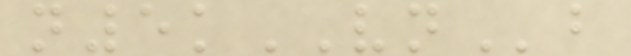n5kVNb
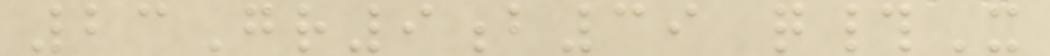23Gr9b39 q#X
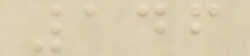146
